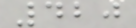420
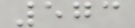573
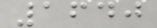1640
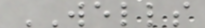WELLS
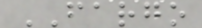FARGO
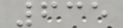635
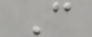C
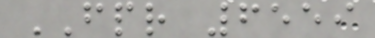FPR 6559
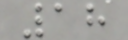18
